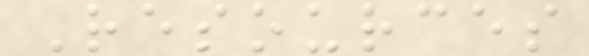Resources
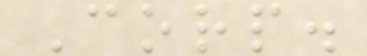Corp.
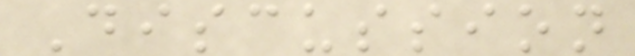Discussion
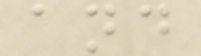and
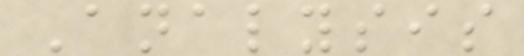Analysis
